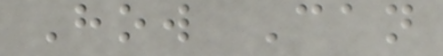How Can
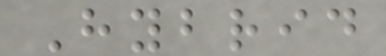Hybrid
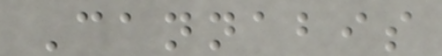Cannabis
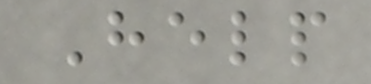Help
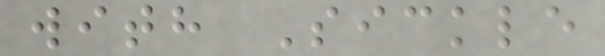with Sickle
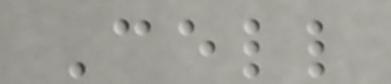Cell
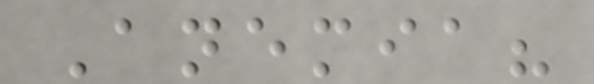Anemia?
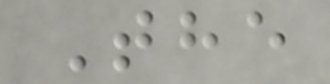The
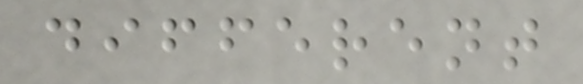different
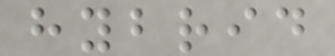hybrid
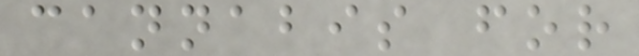cannabis for
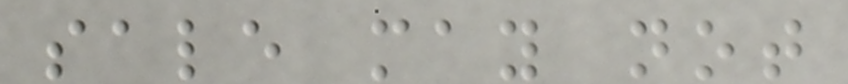sale may not
